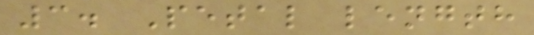3. Petal length
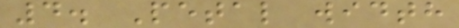4. Petal width
